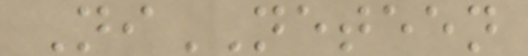NiNETEEN
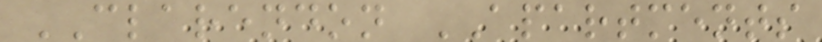CLARENDON APARTMENTS
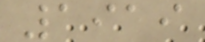1919
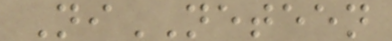NiNETEEN
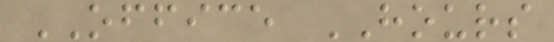OFFICE HOURS
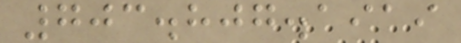703.807.1919
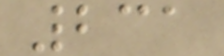231
